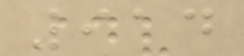914
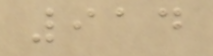914
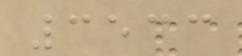3533
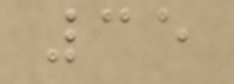35
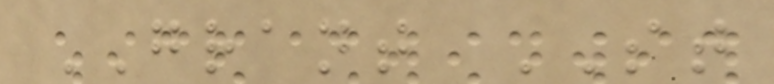GRANT ST
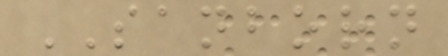SANBORN
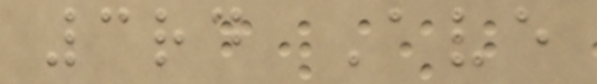3rd Ave
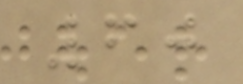60
